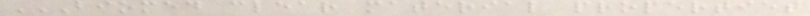BIOMED CLEAR MATERIAL PROPERTIES
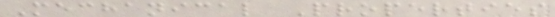Mechanical Properties
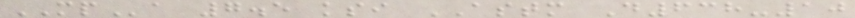MPa 7.5 ksi ASTM D638-10
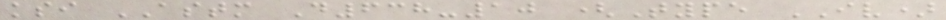ksi ASTM D638-10 (Type IV)
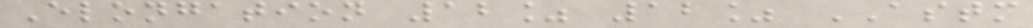Elongation 12% 12% ASTM
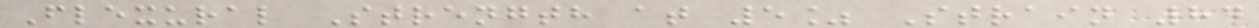Flexural Strength at 5% Strain 84
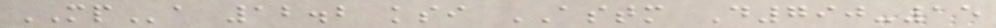MPa 12.2 ksi ASTM D790-15
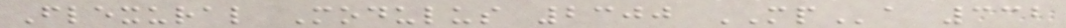Flexural Modulus 2300 MPa 332
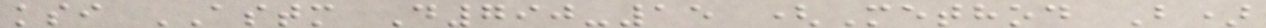ksi ASTM D790-15 (Method B)
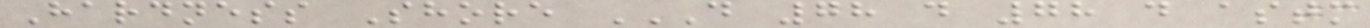Hardness Shore D 78 D 78 D ASTM
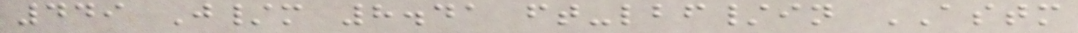449 J/m 8.41 ft-lbf/in ASTM
